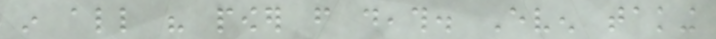in all his power from death. Even taking
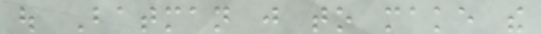out Batman just to make the
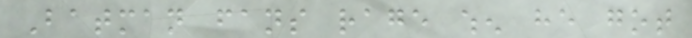Batman fans rage when he got
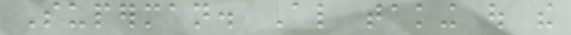Superman. Also taking out the
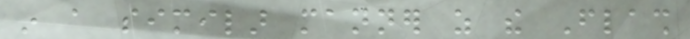in a similar manner as the Flash
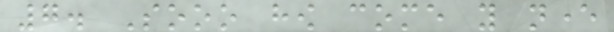7. Sooo how come you never
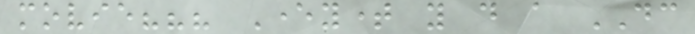movie??? Everytime you do a DC
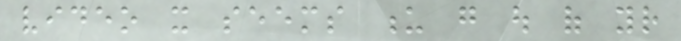video it seems u go out of your
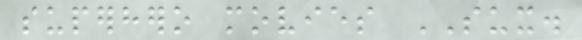superhero movies SUX.
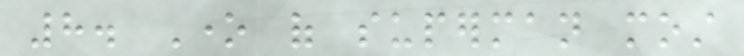8. One of superman most
